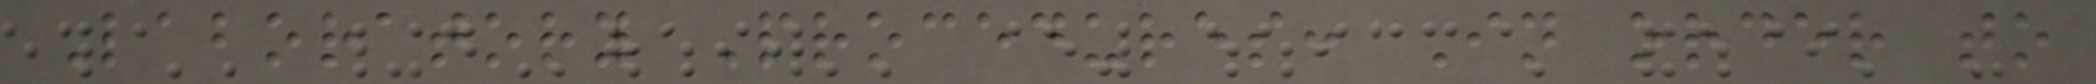Laboratory Procedures: In order to
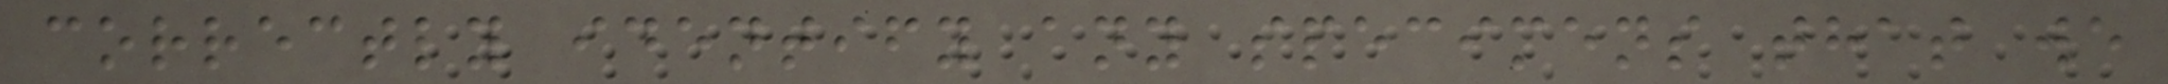correctly identify any specimens that we
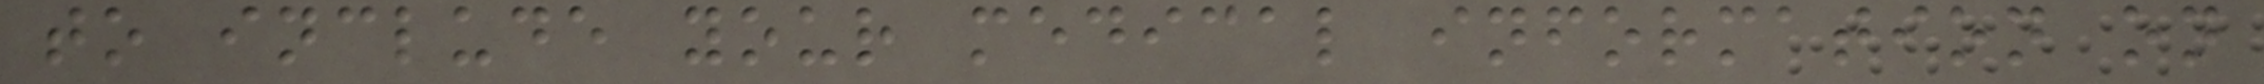to include your medical information on
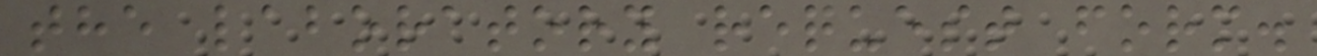the laboratory request form.
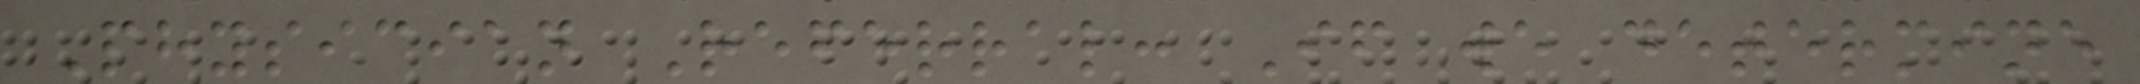Physician Referral: If we determine
